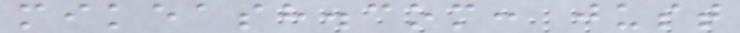mikeash.com: just
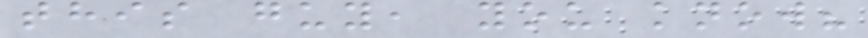this guy, you know?
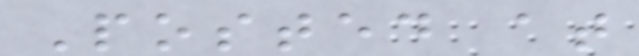Posted at
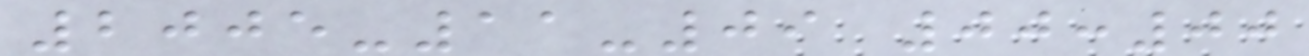2005-11-09 00:00
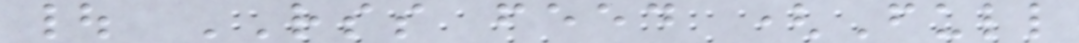| RSS feed (Full
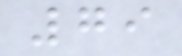79
